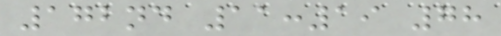172nd 11:19 78
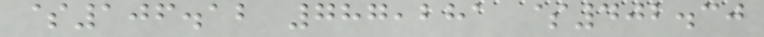$106.12 787,281 $402.30
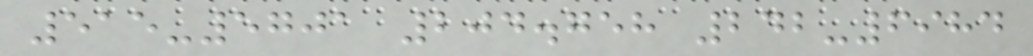515-5701 204.758 242-6984
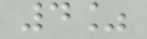4%
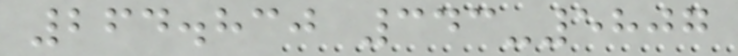264.830 343-5807
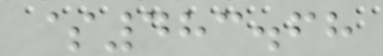$483.68
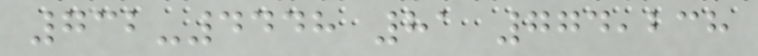732-4448 81 774,238
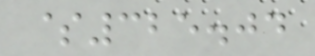$325.04
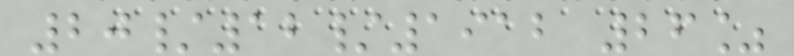20/12/1912 26%
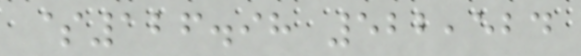$126.98 522,524
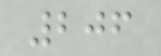206
